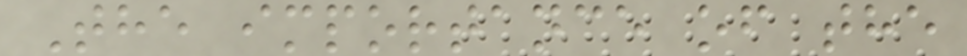The importance of the
